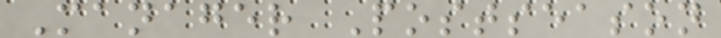Manager Postseason
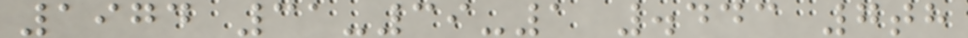1974 31-39-1 .443 7th
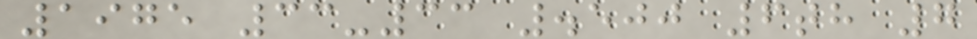1975 33-33 .500 6th 7
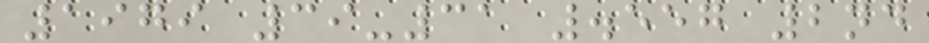1979 39-31 .557 2nd
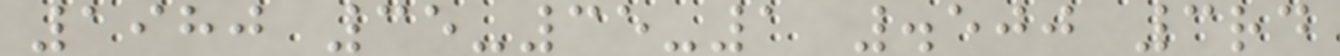1980 35-35-1 .500 3rd
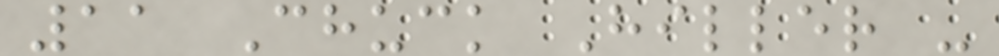11 Chuck Hiller -
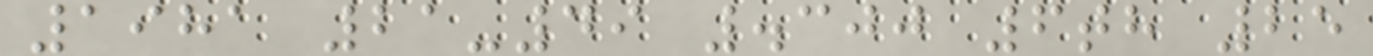1981 21-49 .300 6th 25
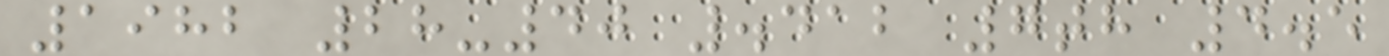1982 28-40 .412 7th 4.5
